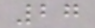27
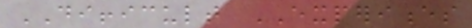DIFFICULT EXPERIENCES
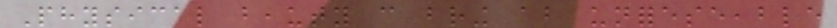Physical beauty can bring about unforeseeable
